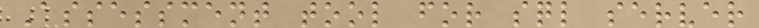Assessment tool for sql server
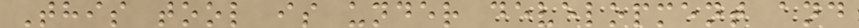This tool is under development and
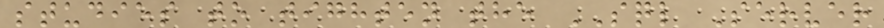studies to tighten the SQL Server
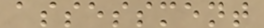assessment
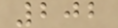202
